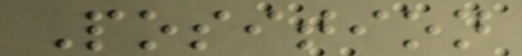Position
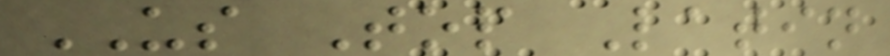US Top Latin
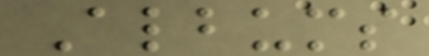Albums
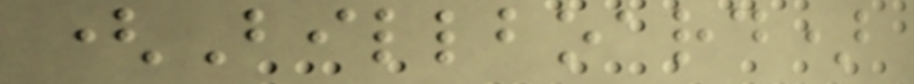(Billboard)
